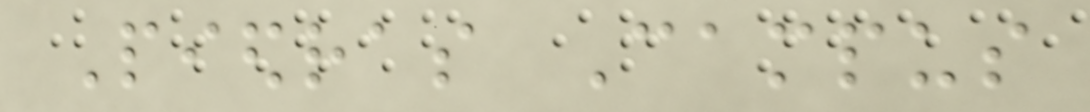Piedras Campus
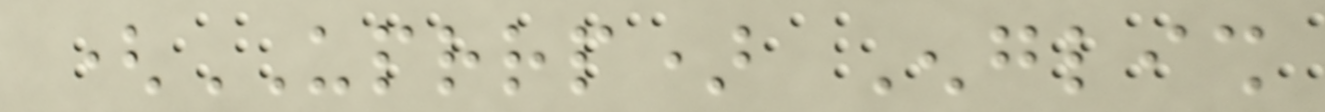(UPRRP) English
